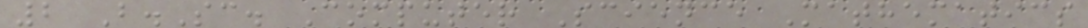2 B.Sc. Computer Science Mathematics
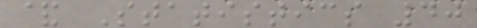& Statistics 40
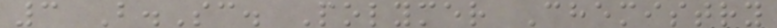3 B.Sc. Polymer Chemistry
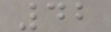42
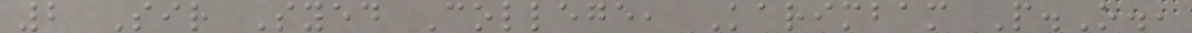2 Sir Syed College, Karimbam P.O.,
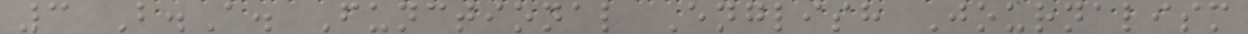3 B.A. Functional English Journalism
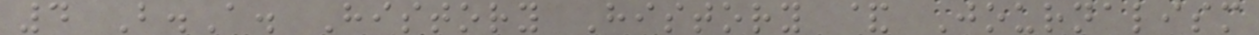4 B.A. History History & Journalism
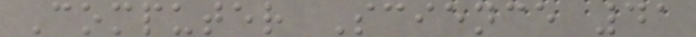Computer Science 41
